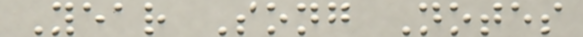Year Song Notes
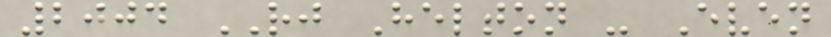2004 RJ Helton - Even
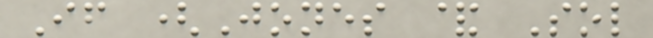If (Jones & Sol
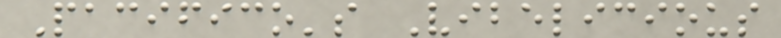Pacifico's Vibelicious
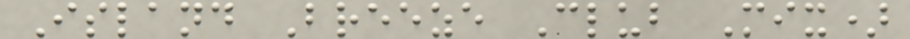Island Breeze Club Mix)
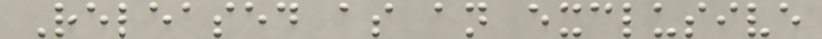Released as an exclusive
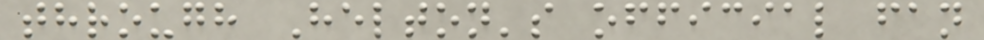through Helton's official fan
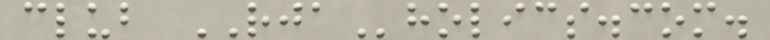club RJAholics.com.
